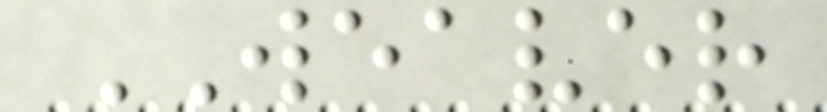WEAVER
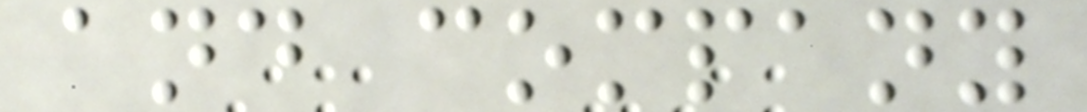and company
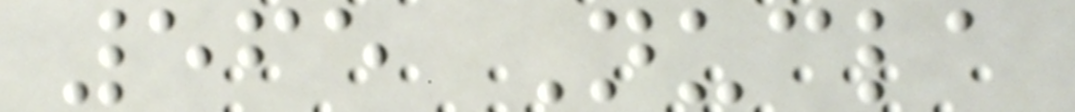565 Nucla
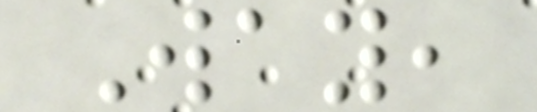Way,
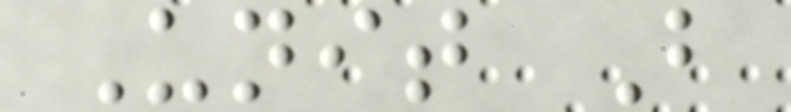Unit B
